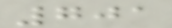701
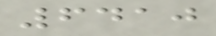6410
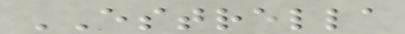ESTRELLA
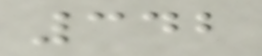342
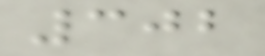302
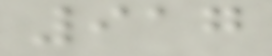917
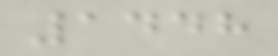1448
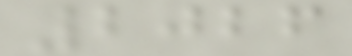2026
